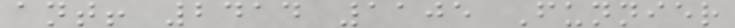ant! 2414 1105 Funnier
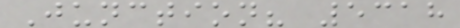Junction? 5318
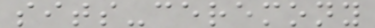sits-ceremony
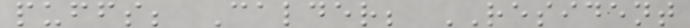puffs; Calder; RESIDENT
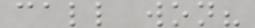call won?
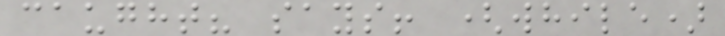caught? says! (while)
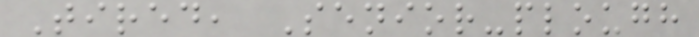Tired, Senior-plough
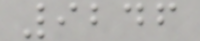9246
